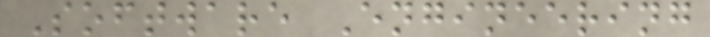Software Engineering
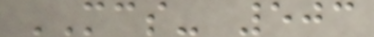MCS- 503
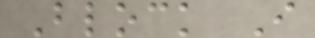Block I
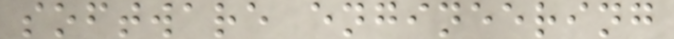software engineering
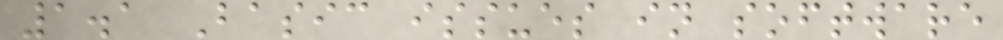1.1 Basic issues in software
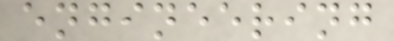engineering
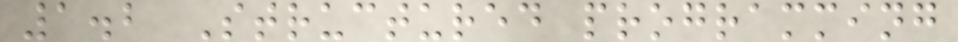1.2 Structured programming
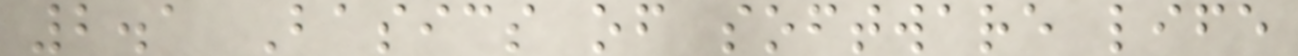2.1 Basics of software life
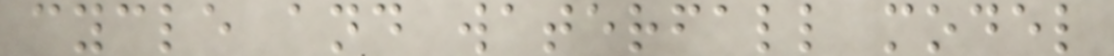cycle and waterfall model
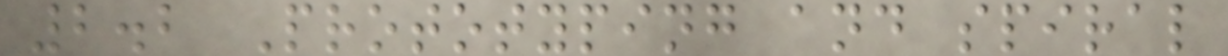2.2 Prototyping and spiral
